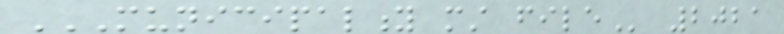MUNICIPALITY MUST FILE 2021
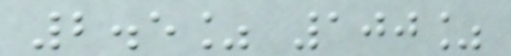2.5% 100%
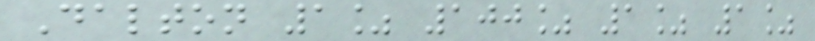Dalton 1% 100% 1% 1%
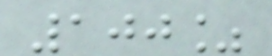100%
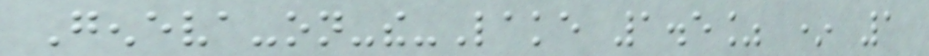Geneva-on-the-Lake 1.5% * 1
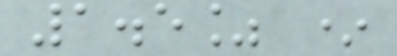1.5% *
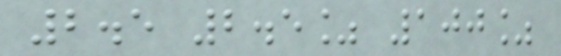2.5 2.5% 100%
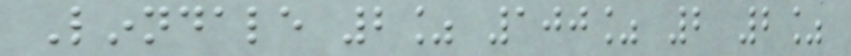Linndale 2% 100% 2 2%
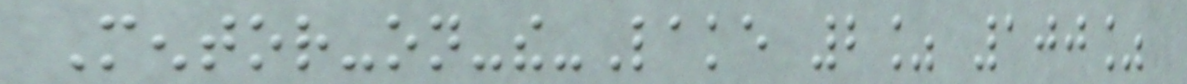Mentor-on-the-Lake 2% 100%
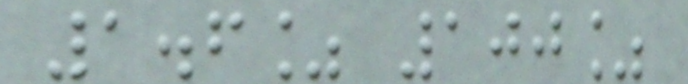1.6% 100%
